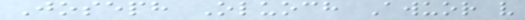Joseph Oluoch Awuor v
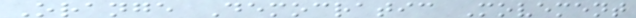Orange Democratic Movement
